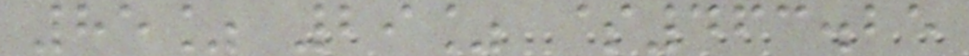85% 29% $463.25
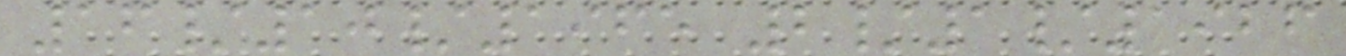16/10/1965 2/1/1926
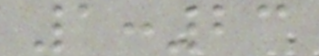1:23
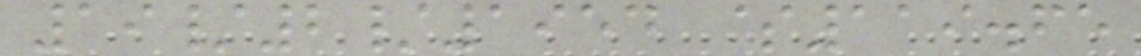19/2/1954 $119.65
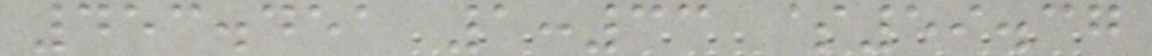453.451 1:33 $59.37
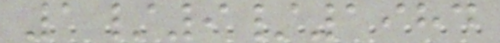1/9/1984
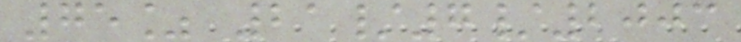75% 21/7/2003
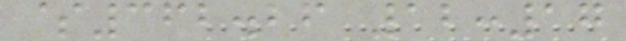$362.26 12:17
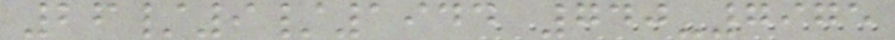26/9/1944 740-7975
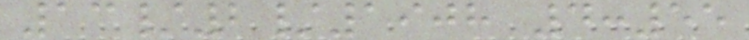13/2/1908 4:55
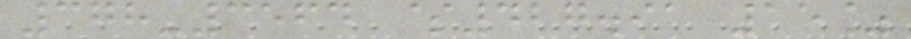378-3564 $427.91 15%
